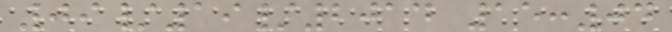09/19/2014 15:04
